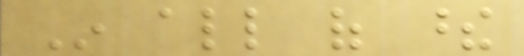In all of these
